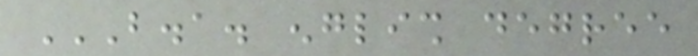B.A. ENGLISH DEGREE
